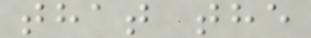that the
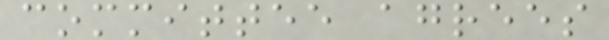committee agrees
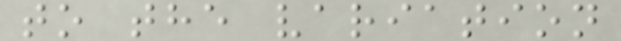to the variation
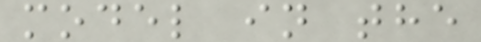model in the
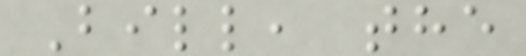Bill, the
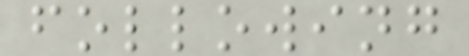following
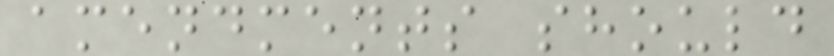amendments should
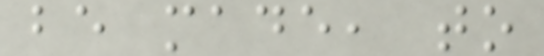be made, to
